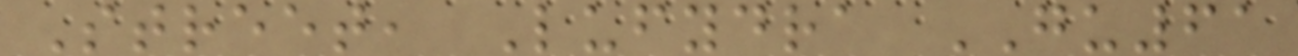Street, Lufydra GU61
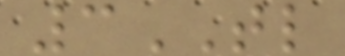3TL
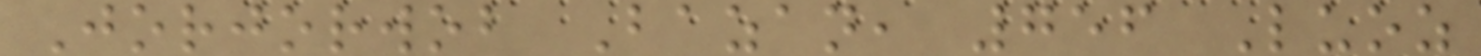Jorjorwob Bazan, 756 Luoz
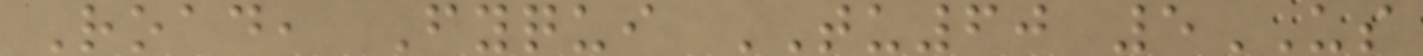Road, Fyqui TU60 5US
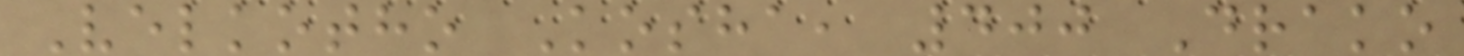Velkotho Kosha, 400 Drako
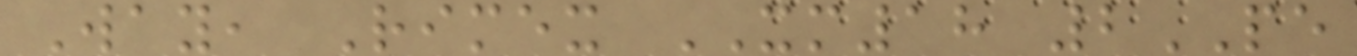Way, Rimex XM18 2PE
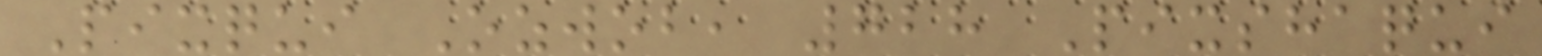Pixqui Ozwob, 728 Pixshaqui
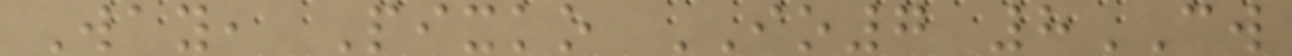Way, Pixko IO7 8CW
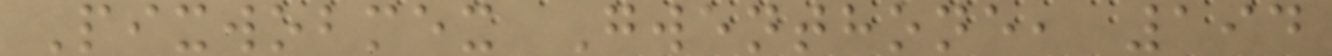Pixwobmex Gwenthone, 194
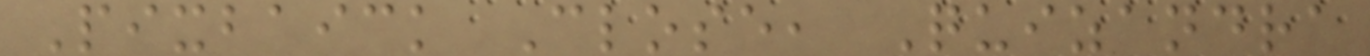Pixbaick Close, Quizandra
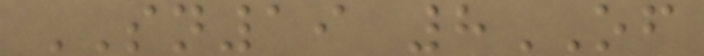SN19 8OF
